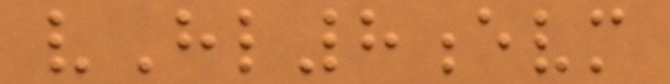vHl8evm
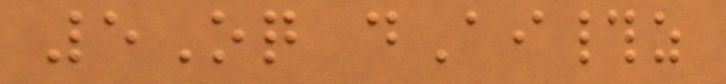5Oq dAi#z
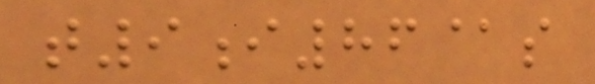t9i86@s
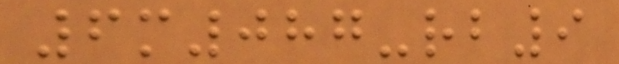6m087-rb9
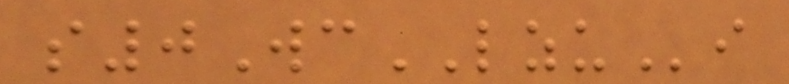s0WcLZUi
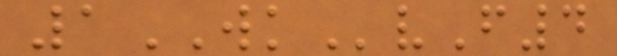1WKvF4
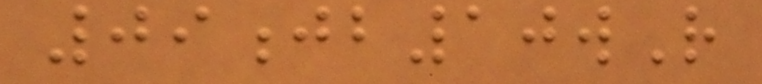09jb10wR
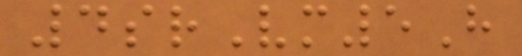4srVm5H
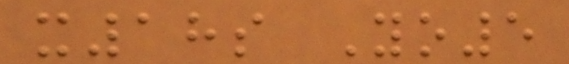x18s Yo5
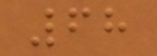68
